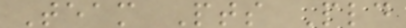Team Pts Pld
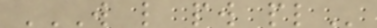W L PW PL
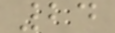24
